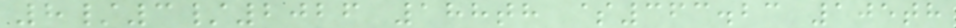8/3/2026 188th $363.23 105th
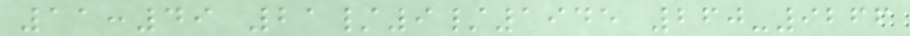11:49 21/9/1945 260-9266
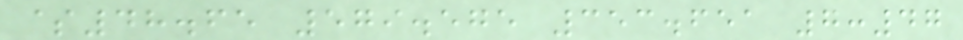$48.65 579.575 353.651 7:47
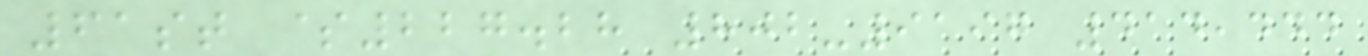61st $227.28 802-9197 414,444
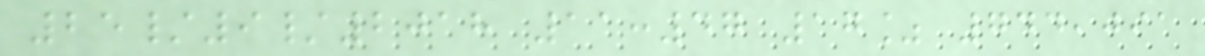25/9/2018 11:47 17% 744,091
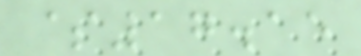$17.15
